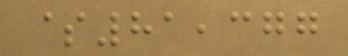$81,377
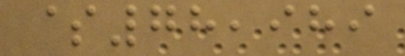$78,989
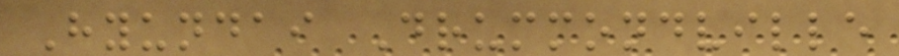Hyundai Drummondville
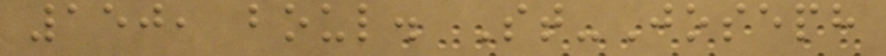150, boul. St-Joseph
